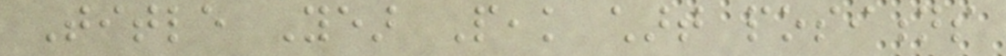Title Year Peak chart positions
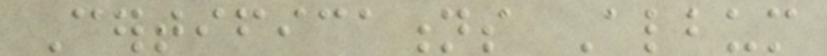Certifications Album
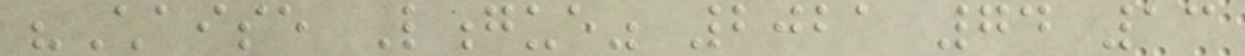"Chaise Longue" 2021 74 13
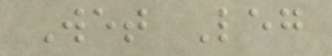Wet Leg
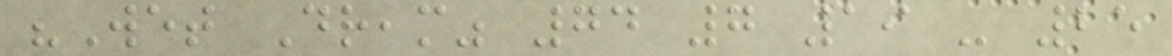"Wet Dream" 74 7 19 - 25
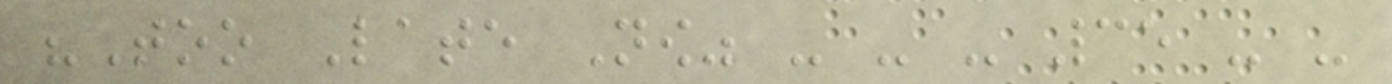"Too Late Now" - - - 35 - -
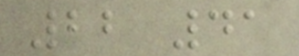22 41
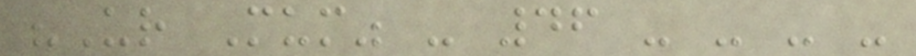"Ur Mum" - 46 - - - -
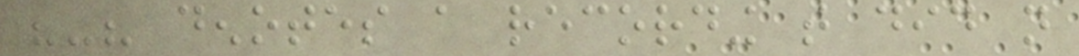"-" denotes a recording that did not
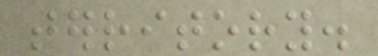territory.
